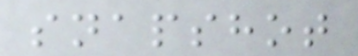snapshot
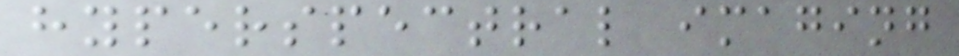hyperspectral imaging
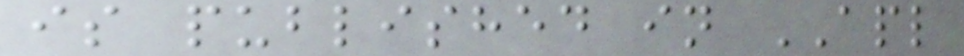is published in APL
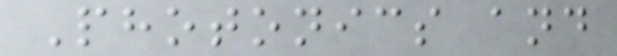Photonics and
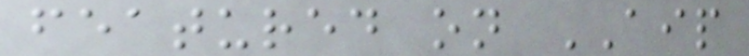featured on AIP
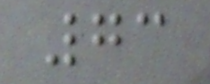73
